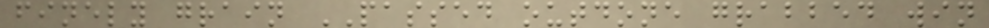finely grain PASSED outdone grabbed win
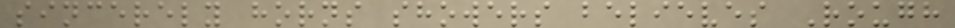sincerely horns showers believes Rough
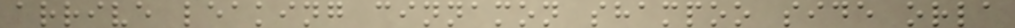arrive leaking cinnamon shampoo side orla
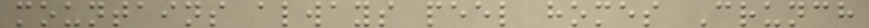mountains always peel homes Crunch
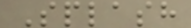Splash
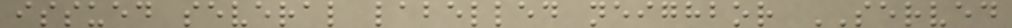issued several labelled neighbor SERVED
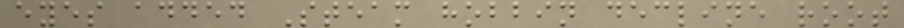eyes added Steam hobbin decline root
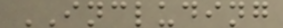INCLUDING
